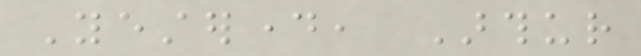Yesterday, Arthur
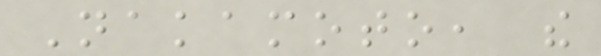Nakamoto, the
